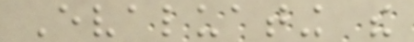Evaluating the
